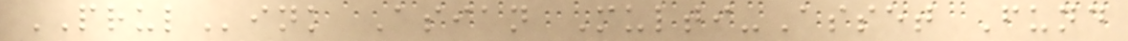PRULink Asian Multi-Asset Fund
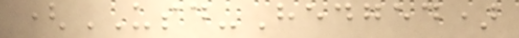(USD-Hedged)
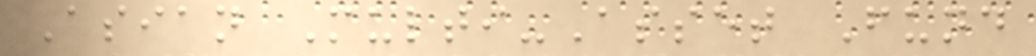Asian Multi-Asset Fund
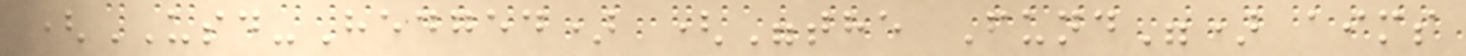(USD-Hedged) ("the Fund") aims
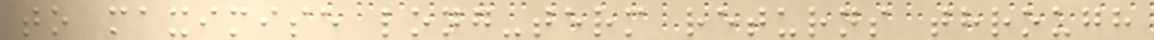to maximise long-term returns through
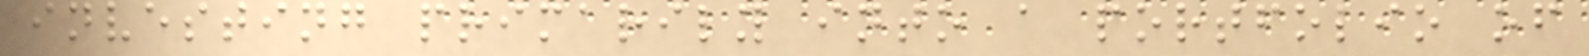investing primarily into a portfolio of
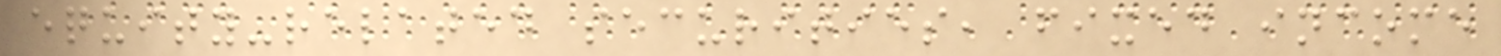equity-related securities, fixed income
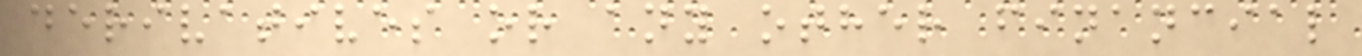derivatives or any other financial
